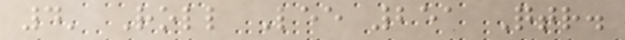4' Roll Lee 251 Qtr.
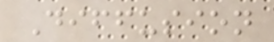Diffusion
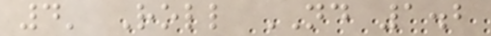4' Roll ND 1.2
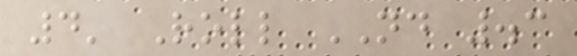4' Roll ND .3
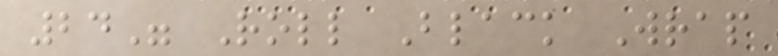24" Roll Black Wrap
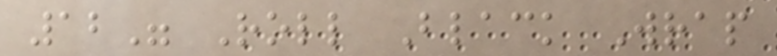12" Roll Black Wrap
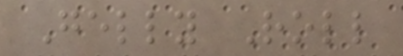Gelly Roll
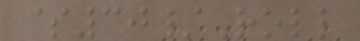$30/Roll
